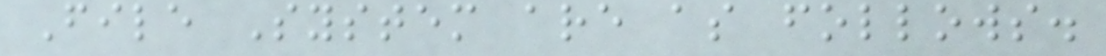File System are as follows.
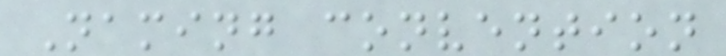Naming convention
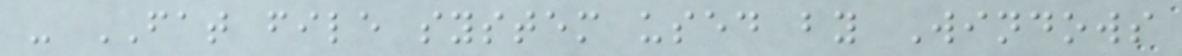- FAT file system used by Windows
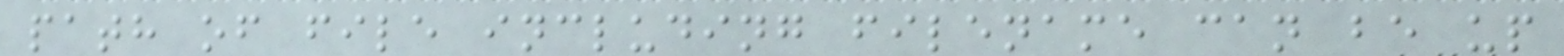path of file including filename can be up
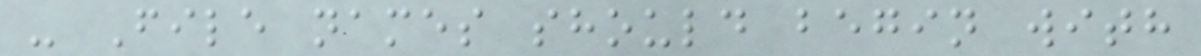- File names should begin with
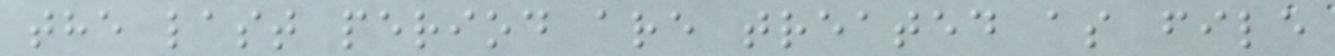the last period are treated as file
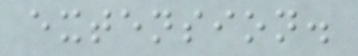extension.
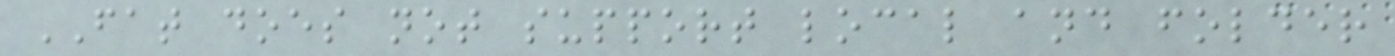FAT does not support local and folder
